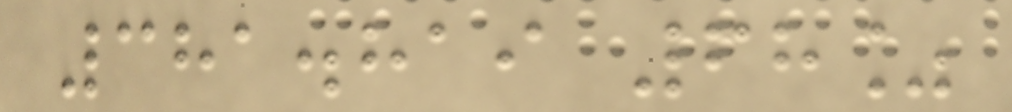381.819 68%
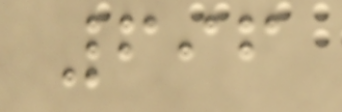696
